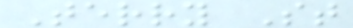Terry St
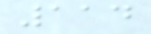114
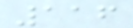116
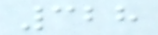328
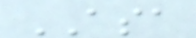ASA
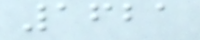1621
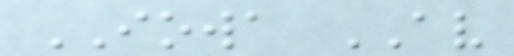IOWA AV
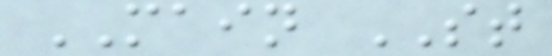MAIN ST
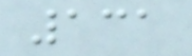131
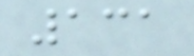131
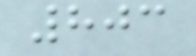803
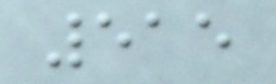515
